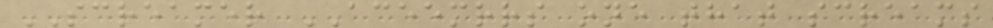SCREAMER ACEEMRRS one that screams
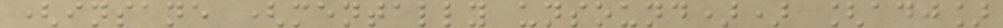(insane (mentally unsound)) [adj]
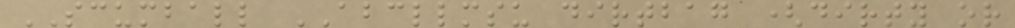SCUMBALL ABCLLMSU dirtbag (dirty or
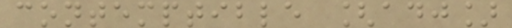contemptible [adj]
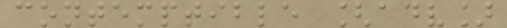contemptible [adv]
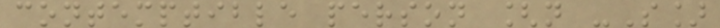contemptible person [n -S]
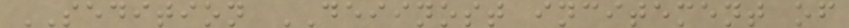SEDITION DEIINOST incitement of
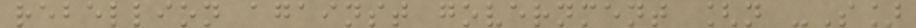rebellion against government [n -S]
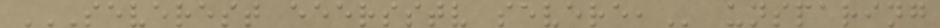SEVEREST EEERSSTV SEVERE, unsparing
